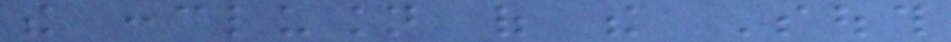the conclusion of the South
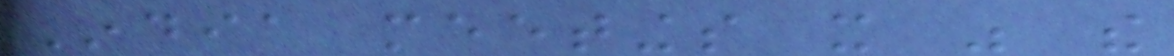India meetings it was the
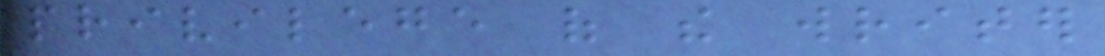privilege of the writer
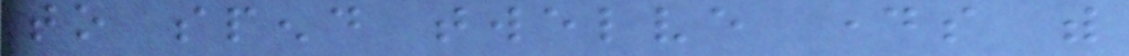to spend twelve days with
